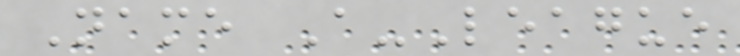Name A-League
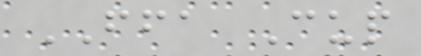FFA Cup
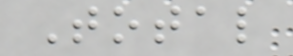Total
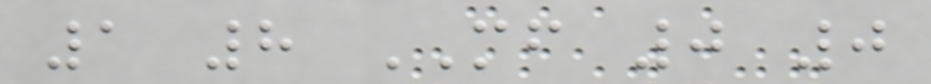1 8 MF 0 0
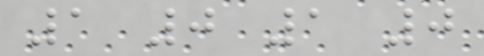1 0 1 0
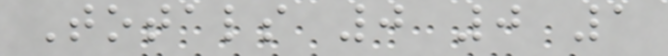Totals 0 0 1
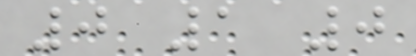0 1 0
